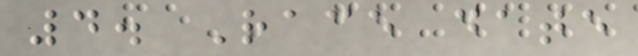4. Race date
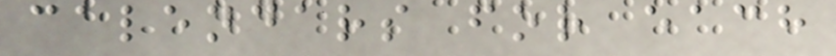calendars for each
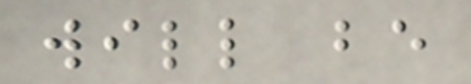will be
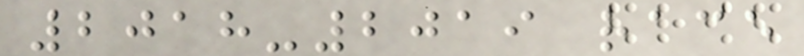2018-2019 race
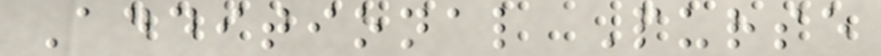Additional Purse
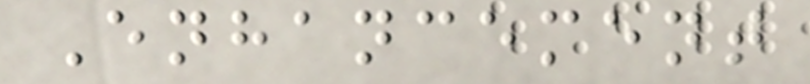Enhancement
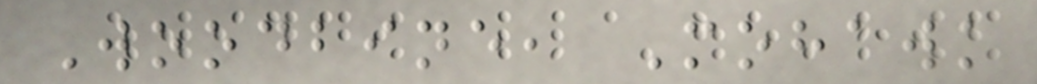Woodbine, Mohawk
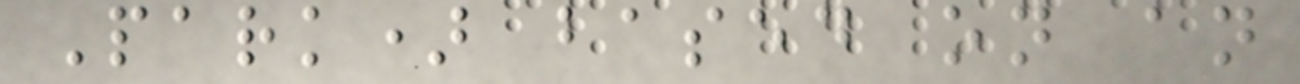Park) based on an
